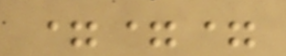===
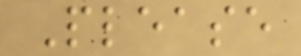Please
